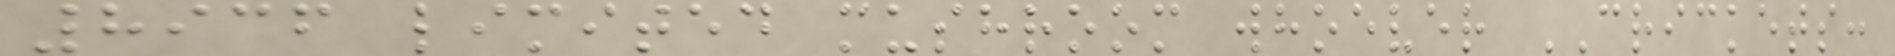8936 limited mushroom whoever CRICKETS:
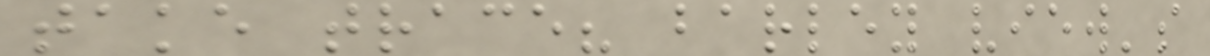take trace? barley view's
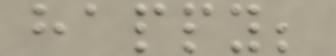happy;
